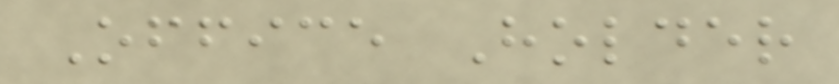Office Holder
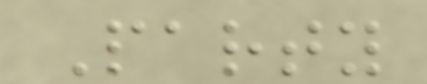Party
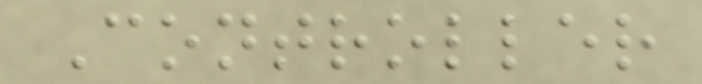Controller
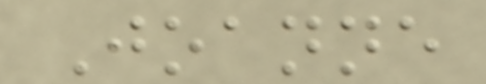Joanne
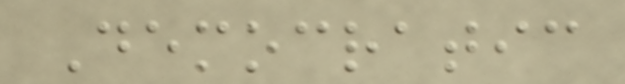Democratic
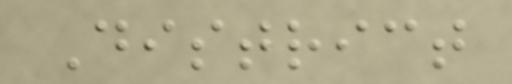District
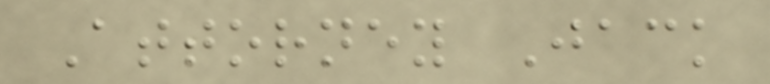Attorney Jack
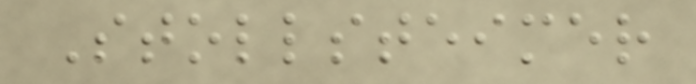Stollsteimer
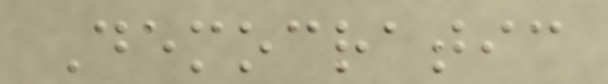Democratic
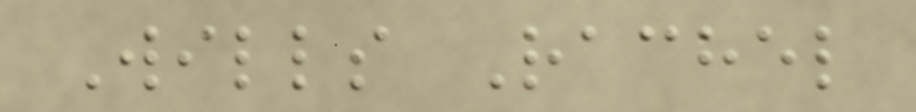Wills Rachel
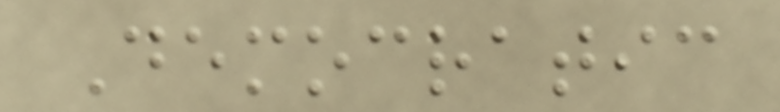Democratic
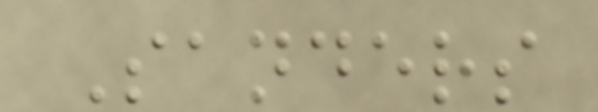Sanders
